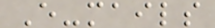E-mails
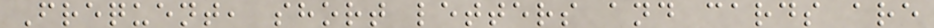Frequent, short letters and cards are
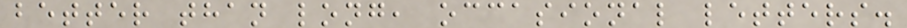better than long, occasional letters.
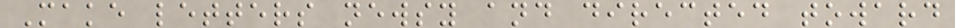Make letters newsy and directed toward
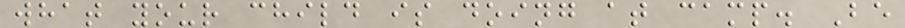what your child is doing at camp. Be
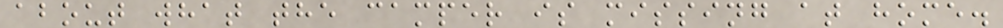about what the camper is missing at home.
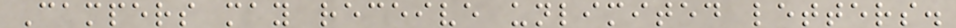Campers may receive unlimited letters.
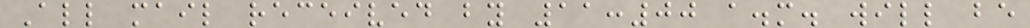All mail received by 11:00 a.m. will be
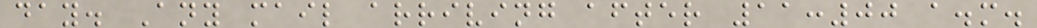day. Any mail arriving after 11:00 a.m.
